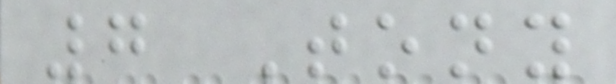7 Tony
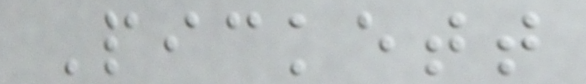Pickett
